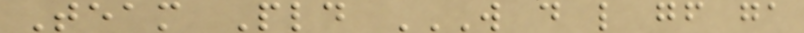Team Pld W D L GF GA
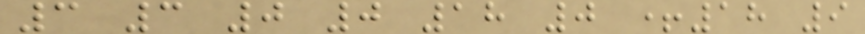3 3 0 0 18 0 +18 9
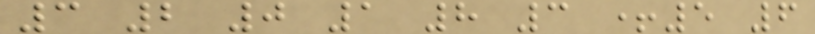3 2 0 1 8 3 +5 6
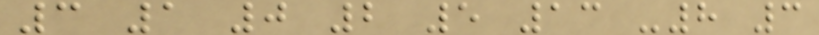3 1 0 2 5 13 -8 3
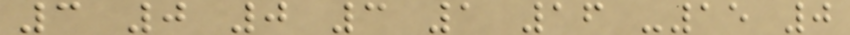3 0 0 3 1 16 -15 0
